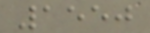1550
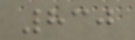830
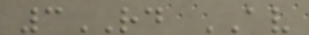3RD AV
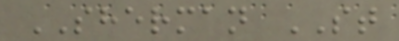SHERMAN ST
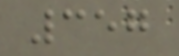357
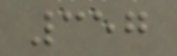357
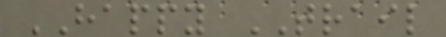HAPPY TRAIL
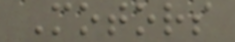Motors
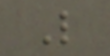L
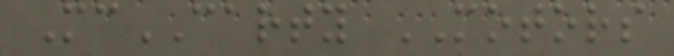McCARTY MOTORS
